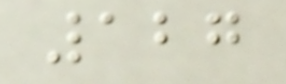127
